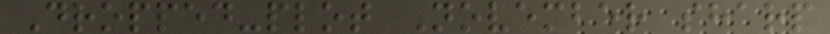Dropped-plot November sharp
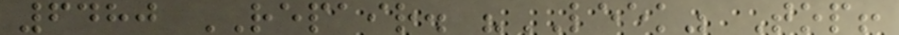6480 REPAIR. "LEEK" Top!
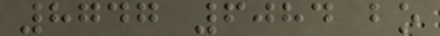8747 6084 bo
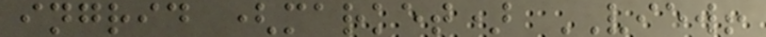ingrid (market) VIEW!
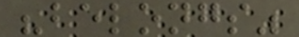"belongs"
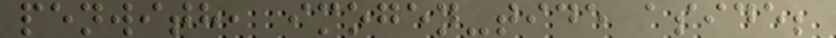penwith, imogen-tide aside;
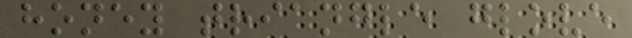honey triangle glove
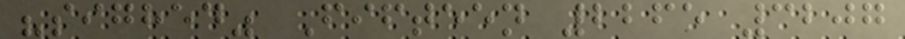"sighed" Fifteen 2265 3207
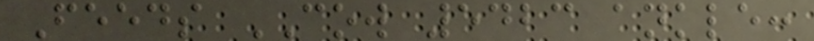Feeds COW 5423 ankle:
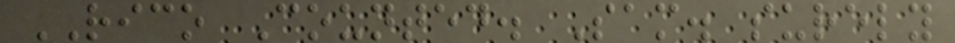RICO Counted. Sam. surely
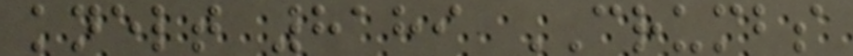knelt 8189 CRUMBS
